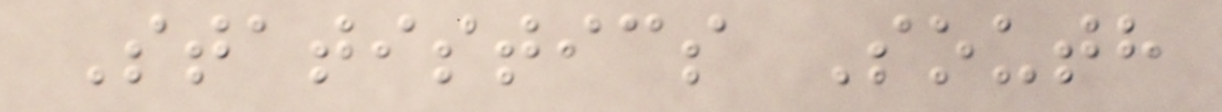Statistics South
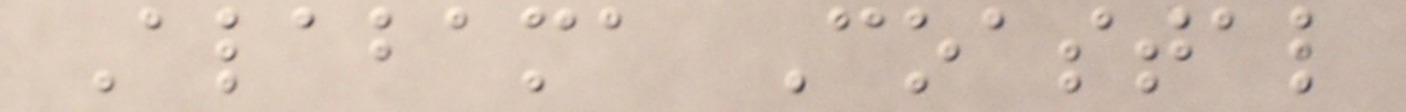Alabama Coastal
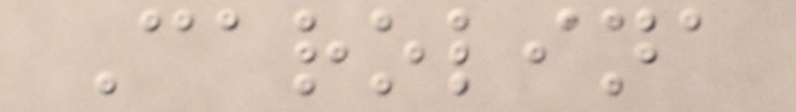Carolina
